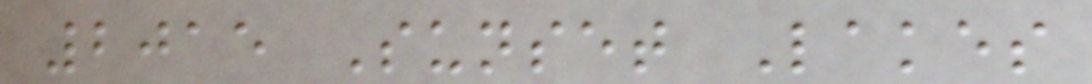2015 Sunset Lakes
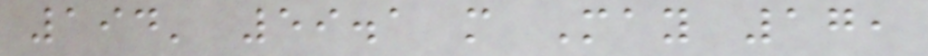194' 59.1 m May 17,
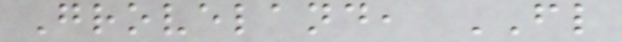Groveland, FL
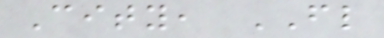City, FL
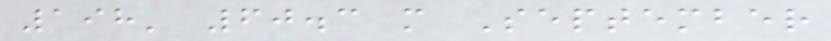198' 60.3 m September
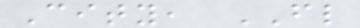City, FL
